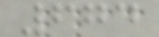674
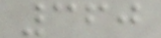360
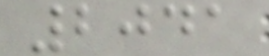2041
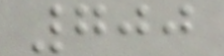700
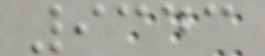9343
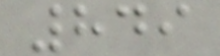849
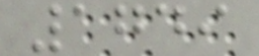1749
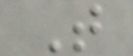T
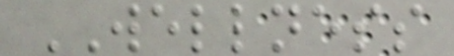WELLNESS
